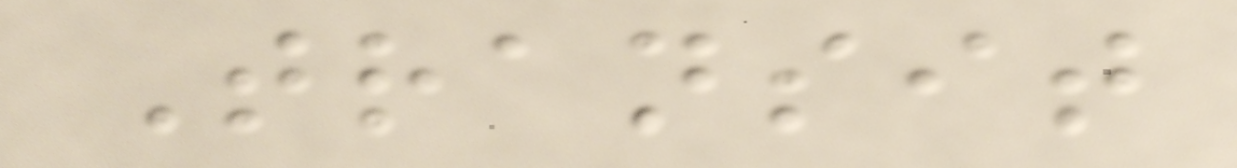Transit
